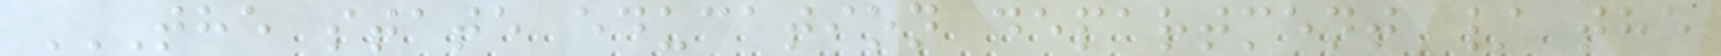THE STATE EDUCATION DEPARTMENT / THE
